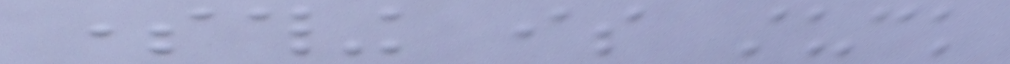something is stuck
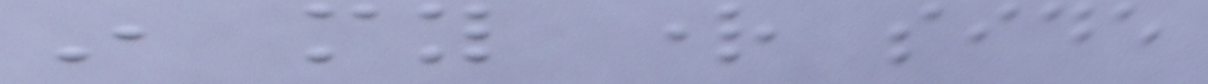in my right side
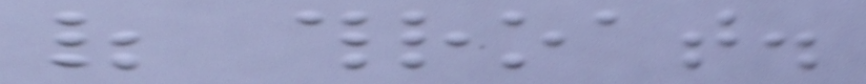of throat.
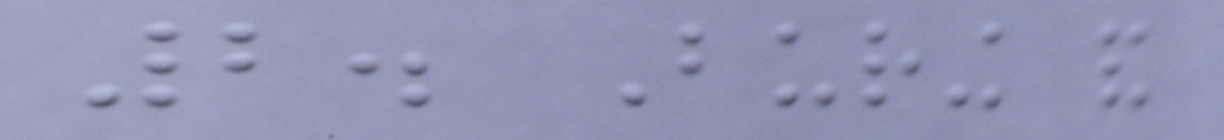2. Buring and
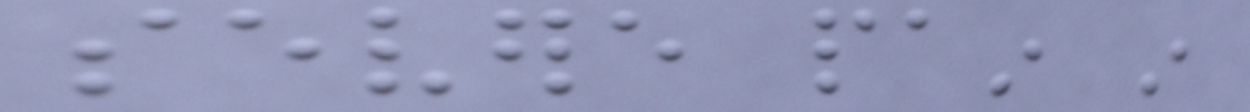severe pain in
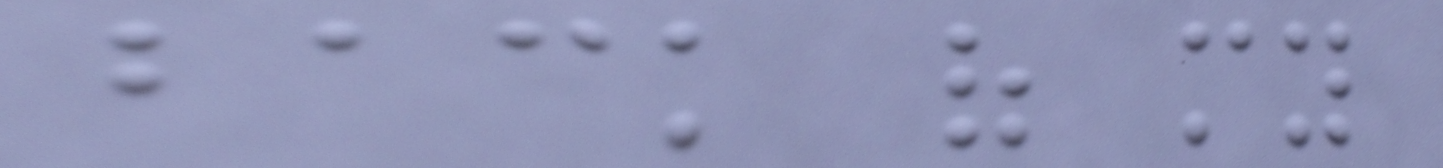back of my
